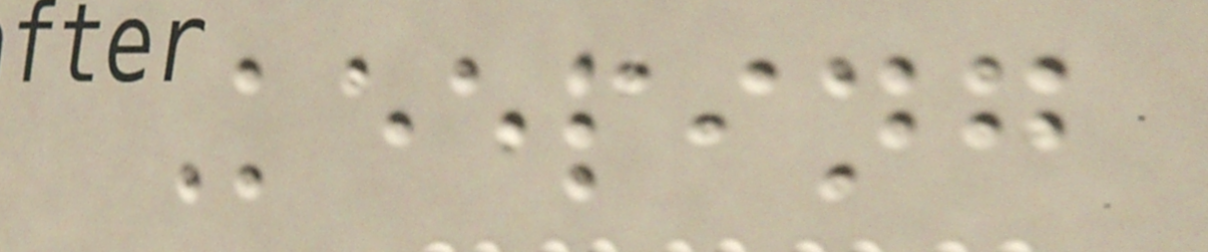Keeping
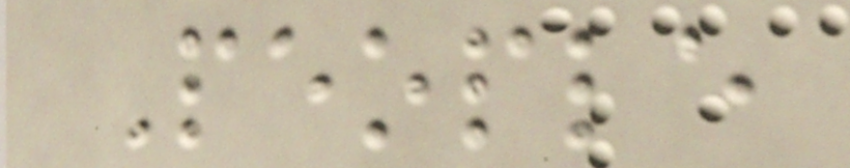People
